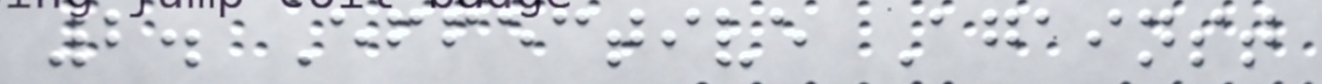2. Effective Against
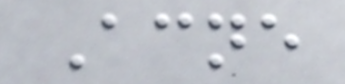Acne
